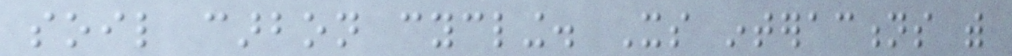soil carbon cycling. Its interactions with
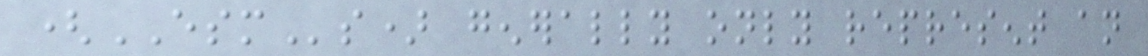(ESMs) generally only represent an
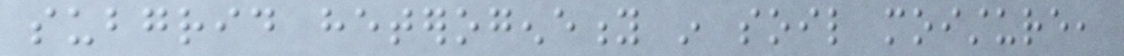subgrid heterogeneity in soil moisture,
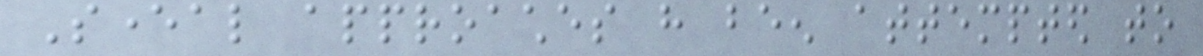Several approaches have been attempted to
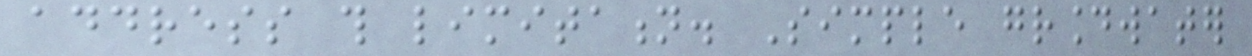address this limitation. Simple groundwater
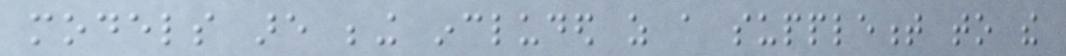models are being included as a supplement to the
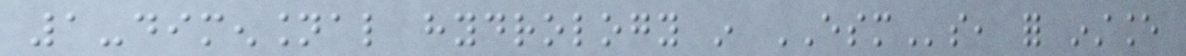1-dimensional hydrology in ESMs, for instance
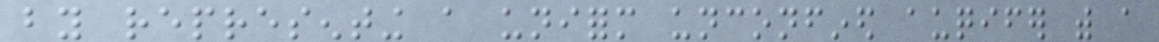by representing a uniform unconfined auqifer with a
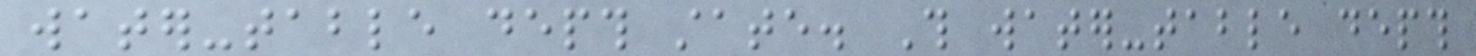water-table depth state. This water-table depth
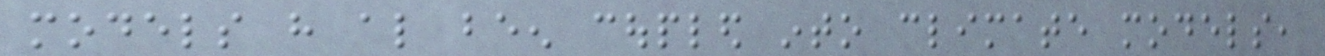models have also been coupled into climate models,
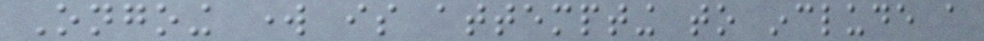Ongoing work is attempting to include a
